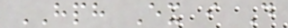HPH Ex i D
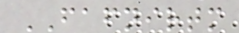FAFNIRTM
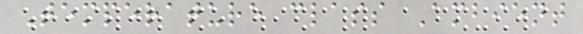Temperature class Ambient
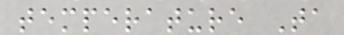temperature Ta
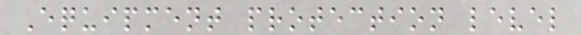Equipment protection level
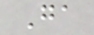Ga
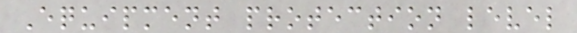Equipment protection level
